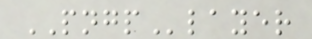PNGPlayer
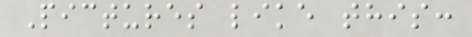Pictures like this:
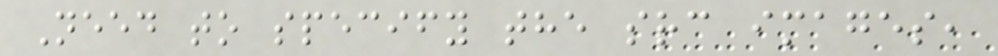Need to specify the src images,
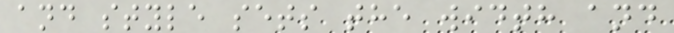and style sets the width and
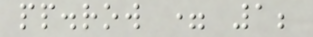pp.row = 1;
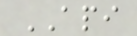API
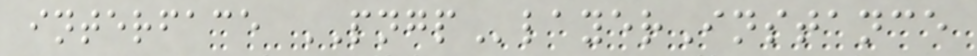interface PNGPlayerInstance
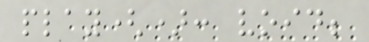play(): void;
